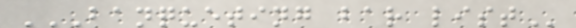BANQUETING BAR LIST
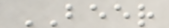BEER
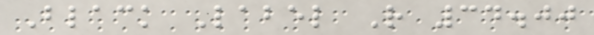Black Label R 34.00
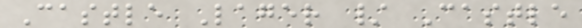Castle Lager / Castle
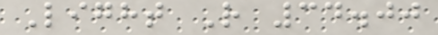Light R 34.00
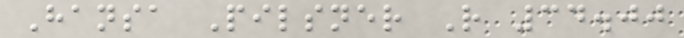Hansa Pilsner R 34.00
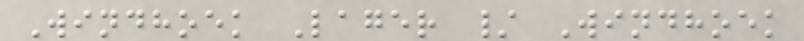Windhoek Lager / Windhoek
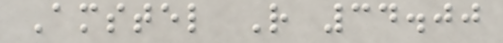Amstel R 34.00
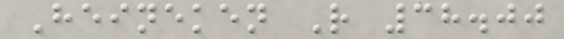Heineken R 38.00
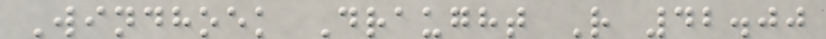Windhoek Draught R 42.00
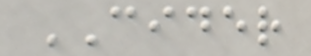CIDER
